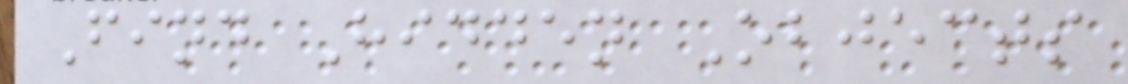Find Hidden Objects
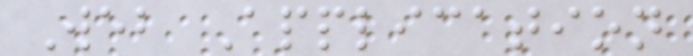Web Application
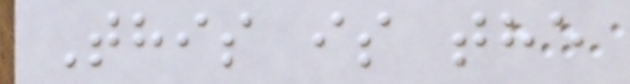This is the
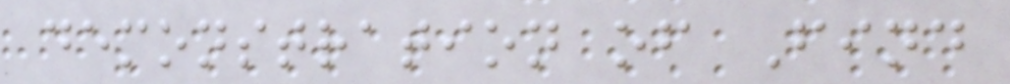demonstration of Find
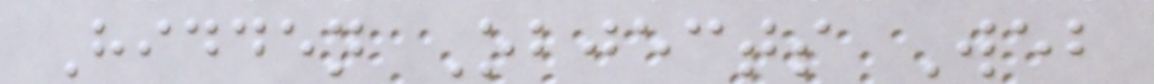Hidden Objects Web
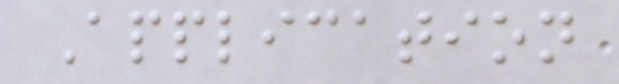Application
